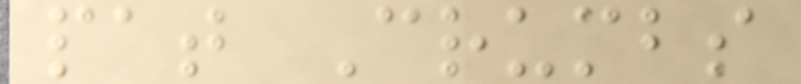pat Crumbs
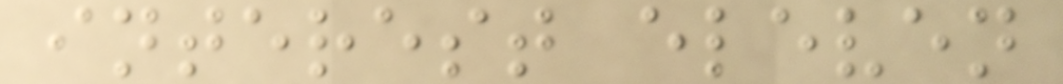interest eleven
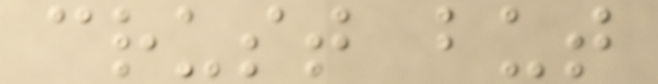crust but
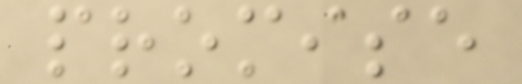promise
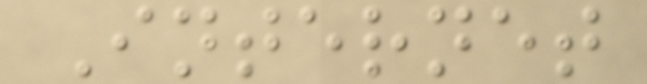Internet
